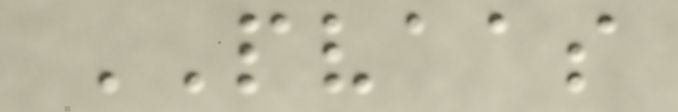PVAAS
